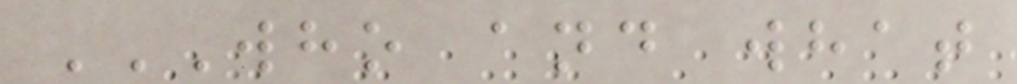WHO AND WHAT
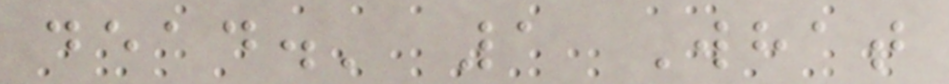dead.' 1 What
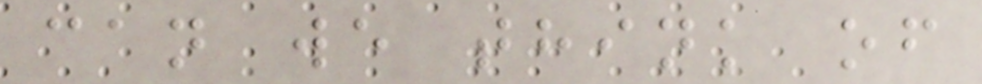can we think of
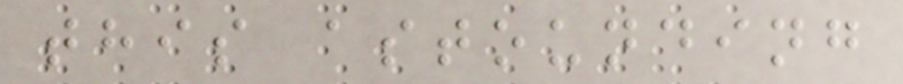this astounding
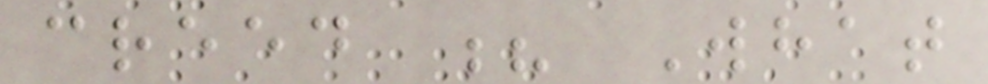creed ? What
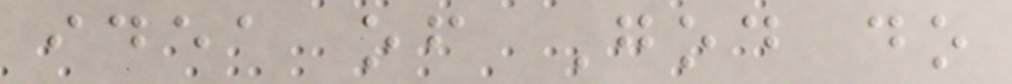idea of God do
